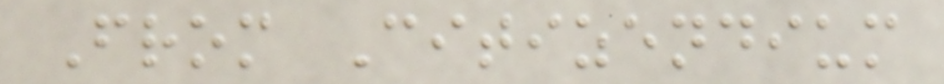From Citizendium
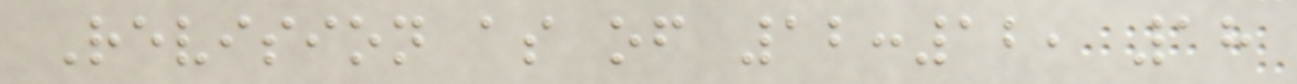Revision as of 12:12, 18
